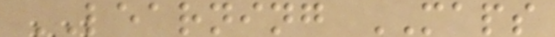LEARNING MAPS
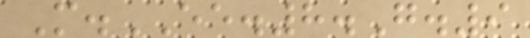M.EE.8.G.9
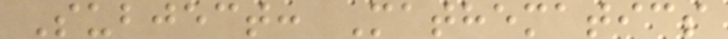Subject: Mathematics
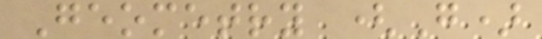Geometry (G)
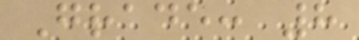Grade: 8
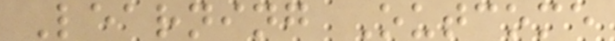Learning Outcome
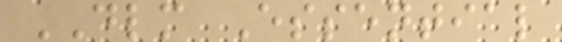DLM Essential
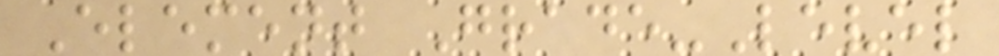Element Grade-Level
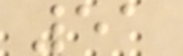51
